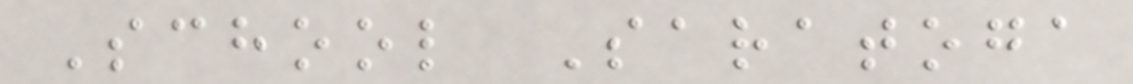School Saratoga
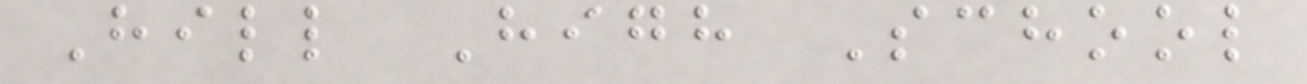Hill High School
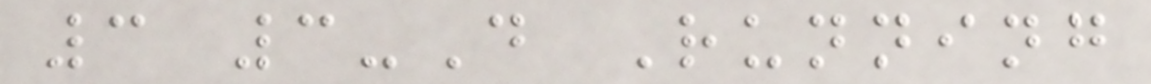3 3-D Running
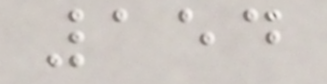154
